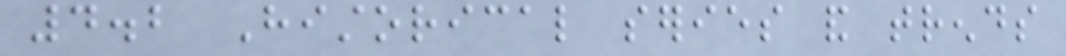4.2 Historical series and trends
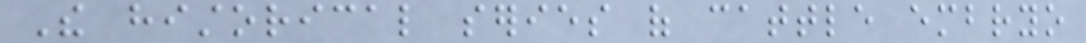The historical series of cattle embryo
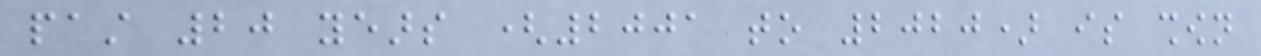past 20 years (2001 to 2020) is shown
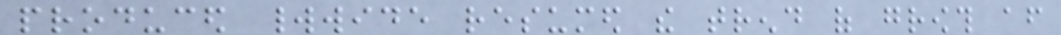produced worldwide resumed the trend of growth after
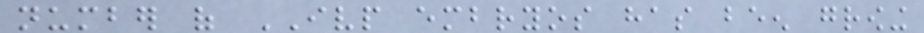number of IVP embryos has been growing
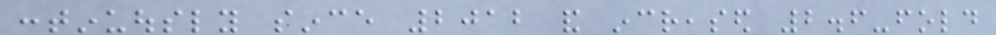continuously since 2012 and increased 2.6-fold
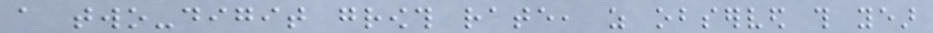a two-digit growth rate, as observed this year
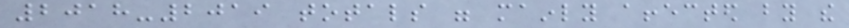2018-2019 totals were mainly affected by the
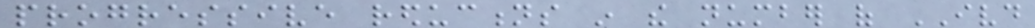progressive reductions in the number of IVD
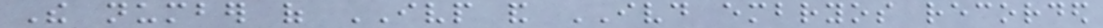The number of IVP and IVD embryos recorded
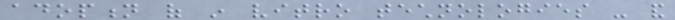adoption of in vitro technologies - and
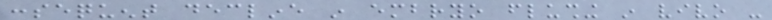consequent decline in embryo flushing in vivo -
